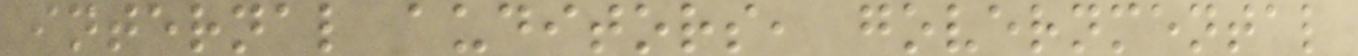internal auditors, governmental
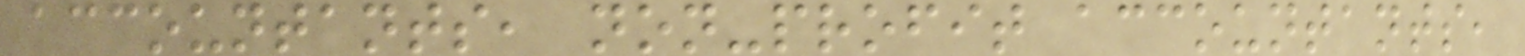accountants, non-profit accountants,
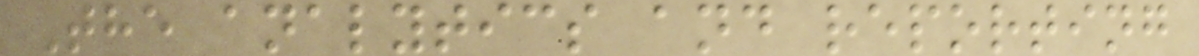The analytics and reporting
